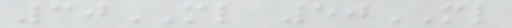30ML 50ML
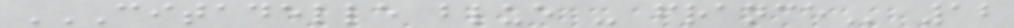CITADELLE BLUE - FRANCE 12
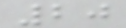20
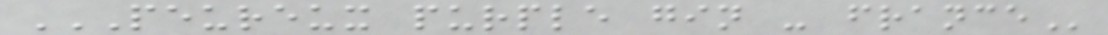PEUREUX PURPLE GIN - FRANCE
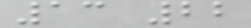13 22
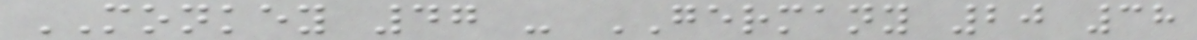MONKEY 47 - GERMANY 20 38
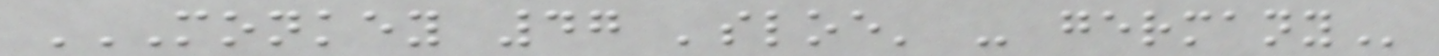MONKEY 47 'SLOE' - GERMANY
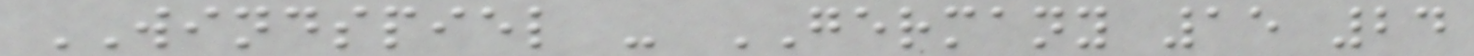WINDSPIEL - GERMANY 15 24
